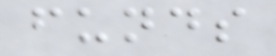funds
